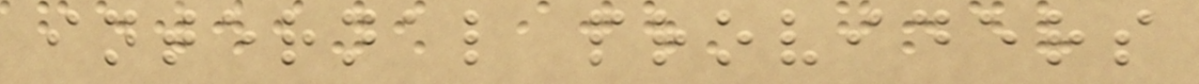internal providers
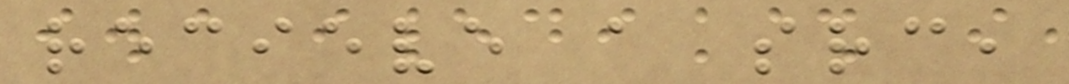recieve a src,
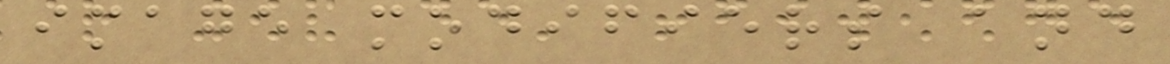image modifiers and
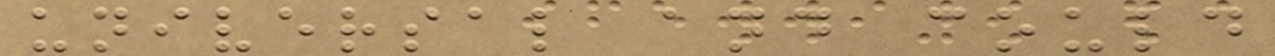universal and could
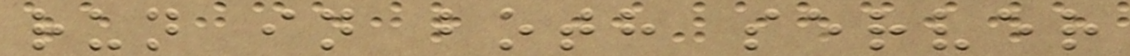run in both server
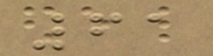61
